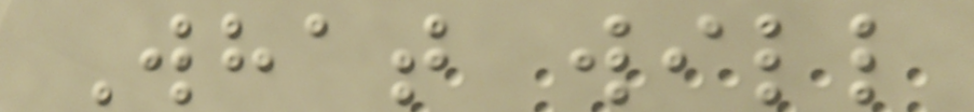What will
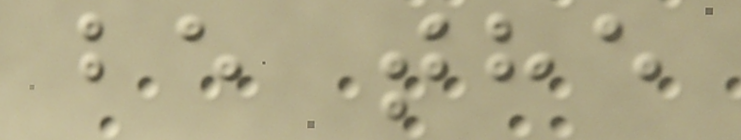be the
